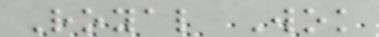Royal Wok
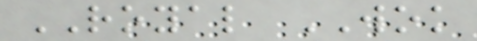ROYAL WOK
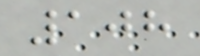108
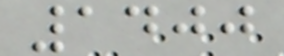1400
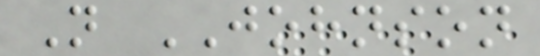N JOHNSON
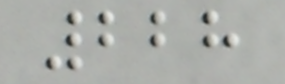228
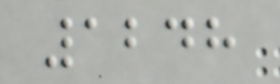1248
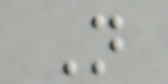N
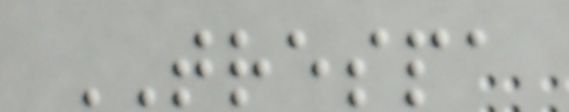TRESPA
